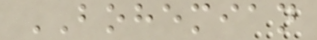BOHEMIAN
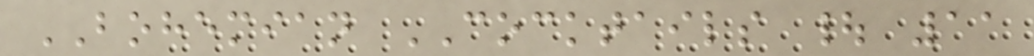BOHEMIAN COCKTAILS | 11
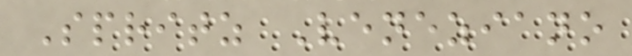Spritz Veneziano
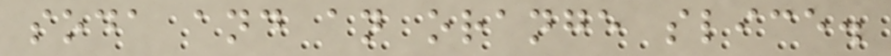soda and an orange slice.
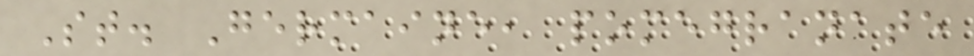St. Germaine, pomegranate
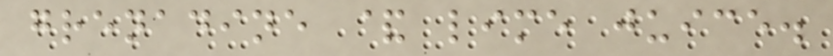grenadine & lime juice.
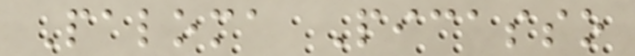Paloma Picasso
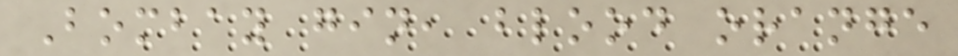Bombay gin, blood orange
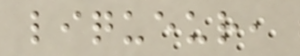liqueur,
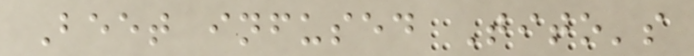Beet infused Tito's
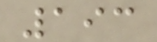193
